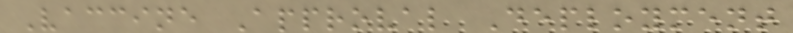Vaccine Approval Deployment
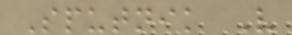Sputnik V
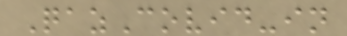QazCovid-in
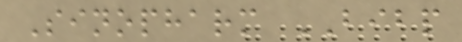Sinopharm BIBP
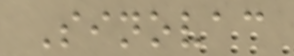Sinovac
